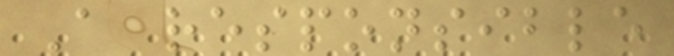A responsible
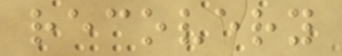recovery
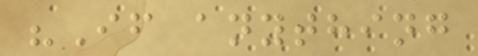"If anything
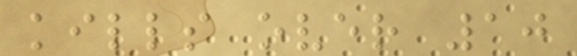kills over 10
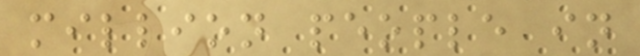million people in
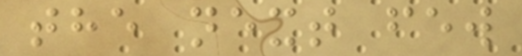the next few
